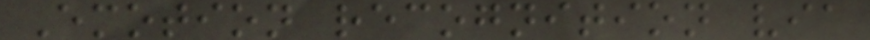Emotion recognition via
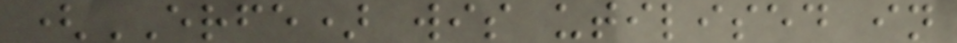(ERFE) wis utilised in
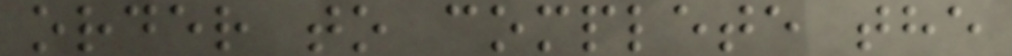order to complete the
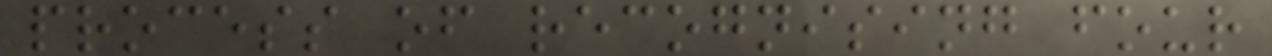process of recognising four
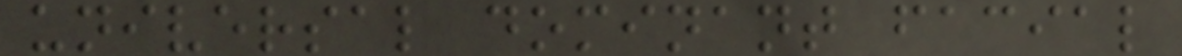universal dominant facial
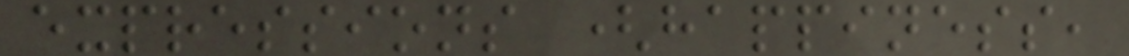expressions (happiness,
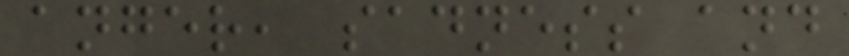anger, sadness and
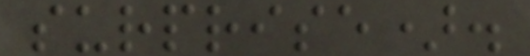surprise).
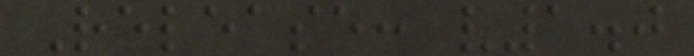Release: v1.0
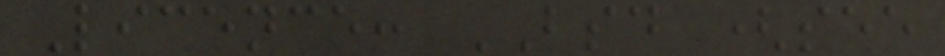Licence: BSD (see
